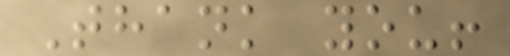Thank you!
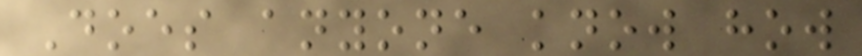Does anyone know how
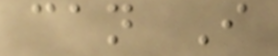can I
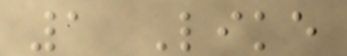1 Like
